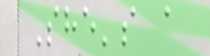She's a
